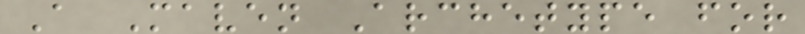A Maven Archetype for
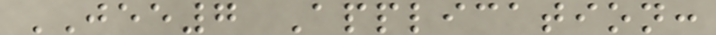JEE7 Application:
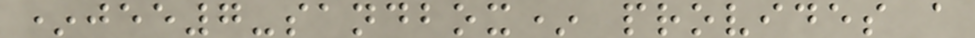*jee7-sandbox* provides a
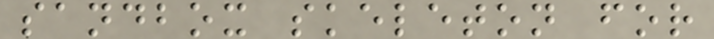sandbox skeleton for
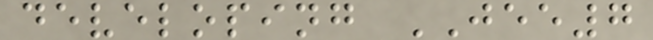developing JEE7
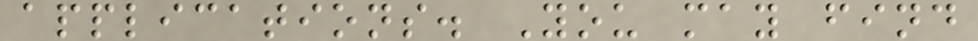applications. You may find
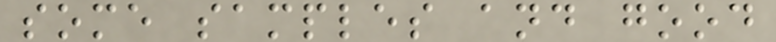some samples and good
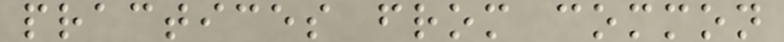practices from common
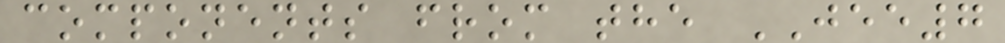components from the JEE7
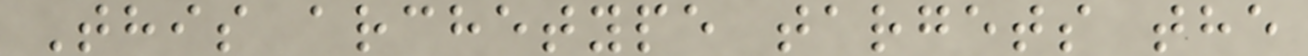This archetype targets the
